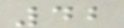42
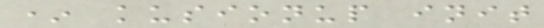* kusionup init
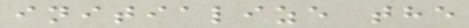initialize the
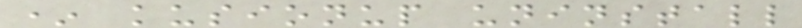* kusionup uninstall
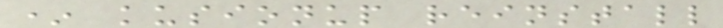* kusionup reinstall
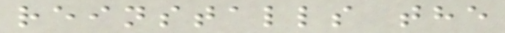reinstalls the
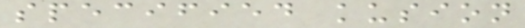specified kusion
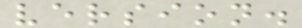version.
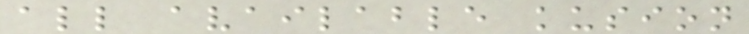all available kusion
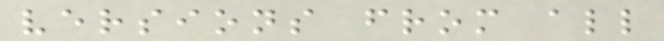versions from all
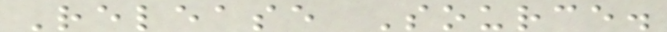Release Source.
